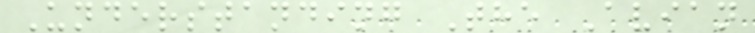Understanding The Avian
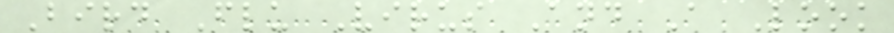Bird Flu Virus And A Look
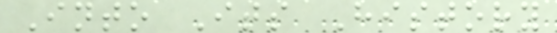Into Its History
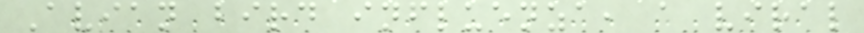Avian bird influenza, a viral
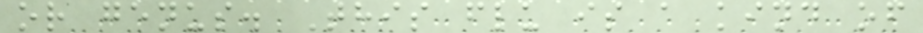or genus. This flu is a kind of
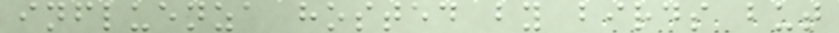influenza hosted by birds but
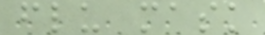flu mask
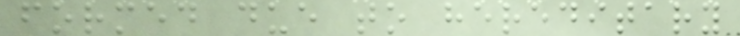formed due to hereditary
